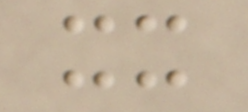xx
